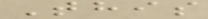This
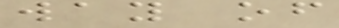way of
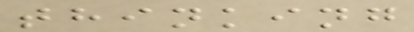thinking
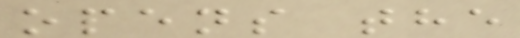opens the
